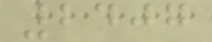2407
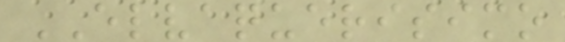ELVAQUERISIMO
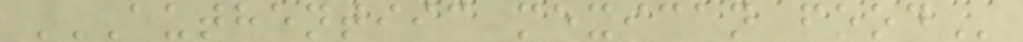AUTHENTIIC MEXICAN FOOD
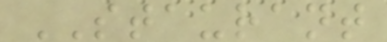STAURANT
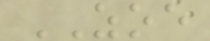ZOE
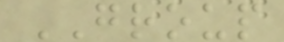GROUP
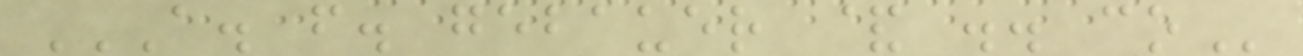A. F. GEBAUER & .. CO
